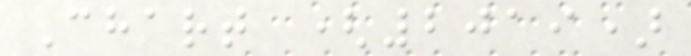Chart (2019)
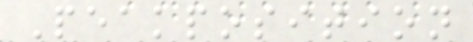Peakposition
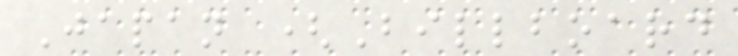Japan (Billboard
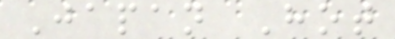Japan Hot
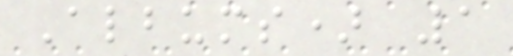Albums) 1
